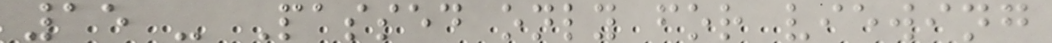15 - Passed only for viewing
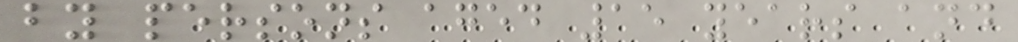by persons aged 15 years and
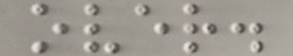over.
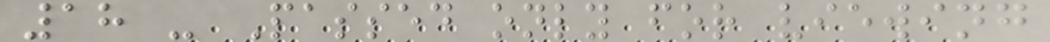18 - Passed only for viewing
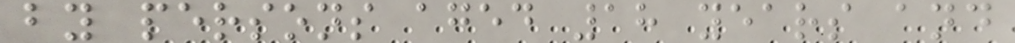by persons aged 18 years and
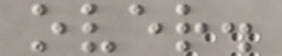over.
